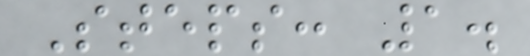Steps: 1.
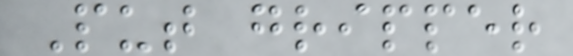Put gripper
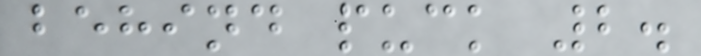behind puck 2.
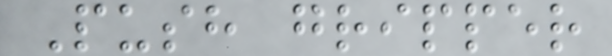Push gripper
